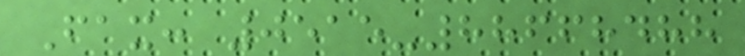Fax: 0515-88668488
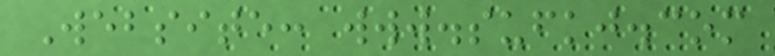Website: www.sufkj.com
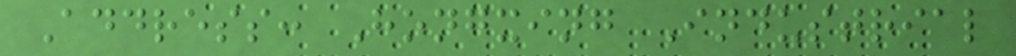Address: Hongxing Industrial
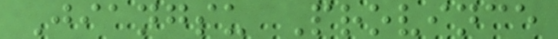Jiangsu Province
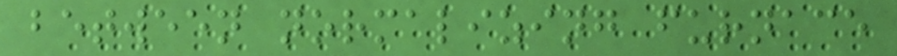between normalizing furnace
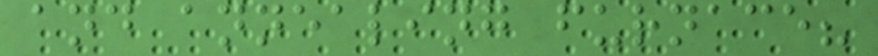and annealing furnace?
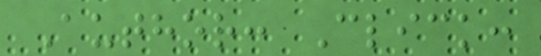Author: Click:
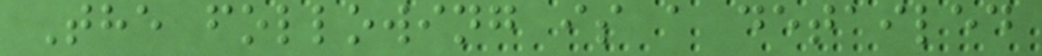The following is a detailed
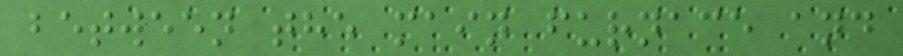between the main furnace and
